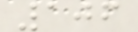106
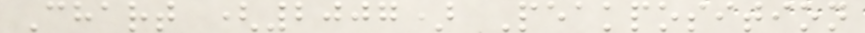Chart (2007) Peakposition
